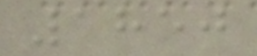1850
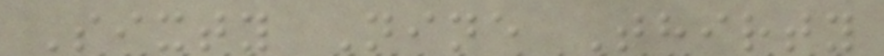Sixty Nine Thirty
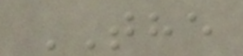THE
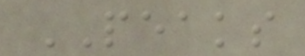PEAKS
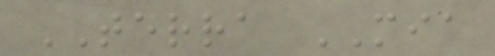TERRA MIA
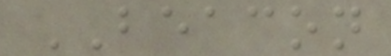BEACON
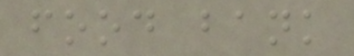food bank
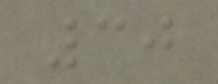30
